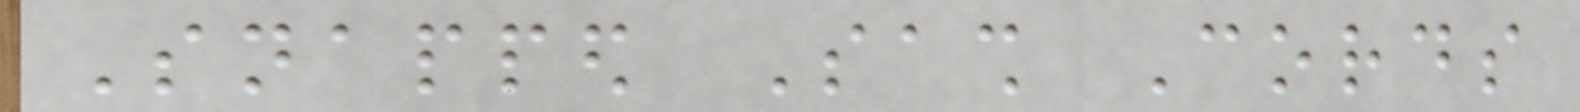Snapped Sash Cords
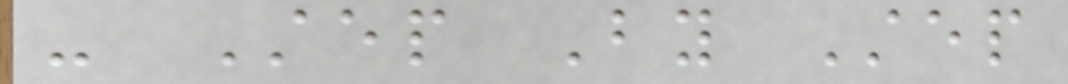- Step By Step
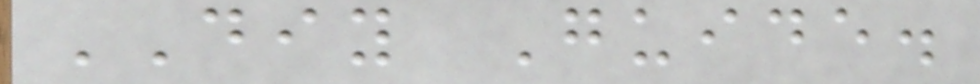DIY Guide.
